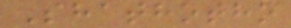Shathotho
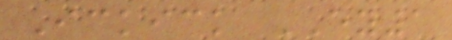Ickick EY1
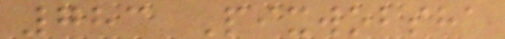783 Pixwobsha
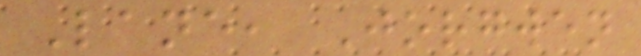Lane, Jorgwen
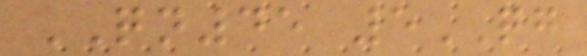QN45 5QG
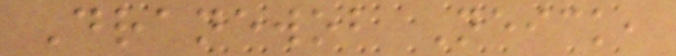Dranewob Neick,
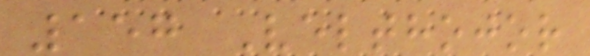157 Velthojor
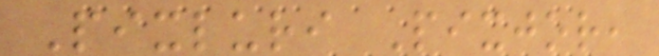Pixluri Pixjor,
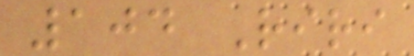104 Riri
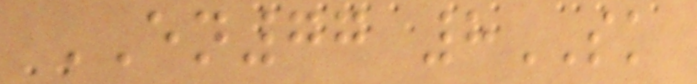EN77 8SK
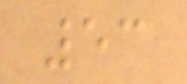53
